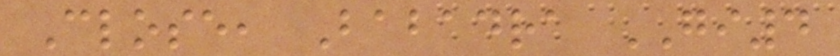Close, Babadra GI4
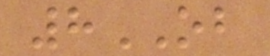8OB
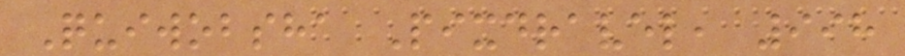Quiwobsha Pixdravel, 998
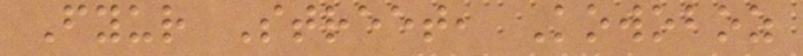Fyur Street, Kowoboz
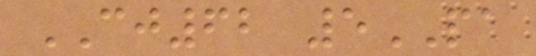CJ62 5PA
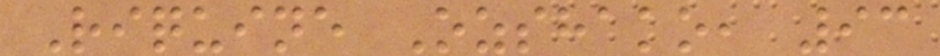Riquine Ozshako, 93
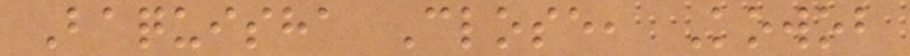Baquisha Close, Kowob
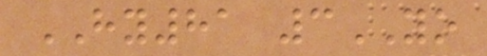HY81 3YO
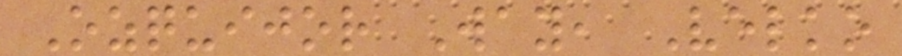Ozquijor Way, Velko
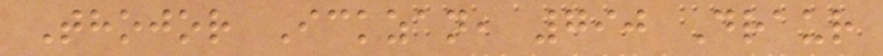Thojor Ickzan, 790 Draur
